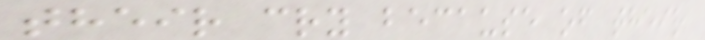their cry because of their
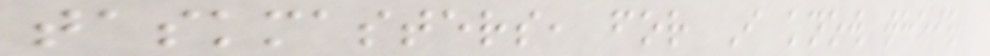taskmasters, for I know their
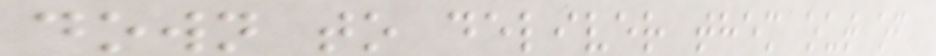down to deliver them out of
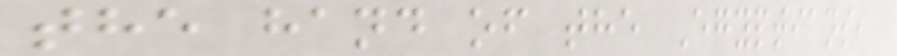the hand of the Egyptians,
